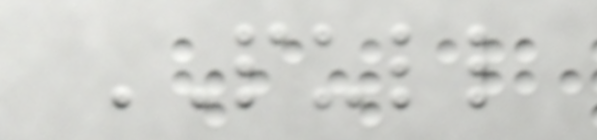PULL
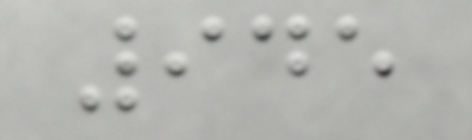945
